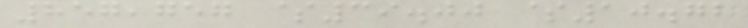857,757 $39.00 $10.72
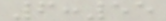6:55
